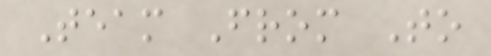Team From To
